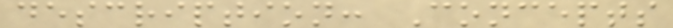description: Concepts
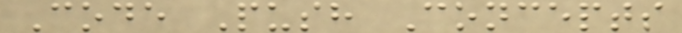Code Push Concepts
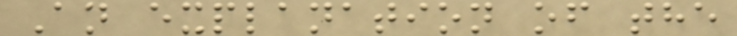An explanation of the
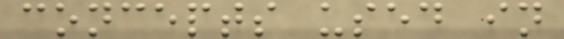concepts used in
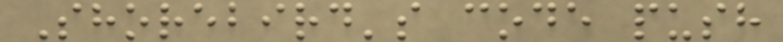Shorebird's code push
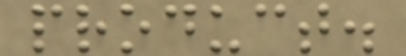product.
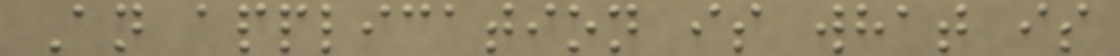An application is what is
